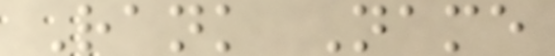Rank Name
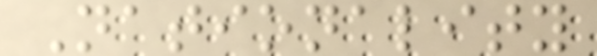Nationality
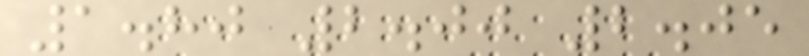1.80 2.00 2.05
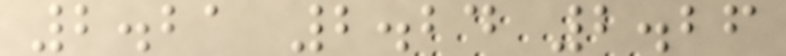2.21 2.24 2.26
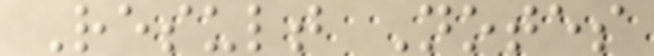Result Notes
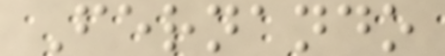Fernando
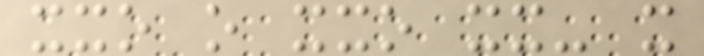xxo o xxo xx- x
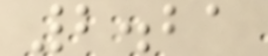2.21
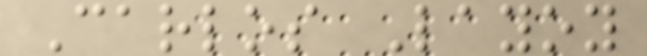Carlos Layoy
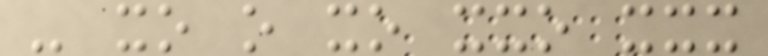- xo o xo xxo xxx
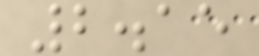2.15
